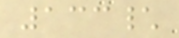133\
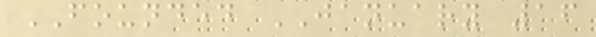FOUNDED JANUARY 16
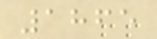1865
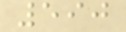590
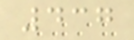437
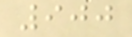900
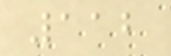112
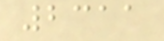2311
